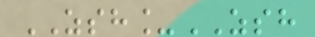ZSH_ZSH
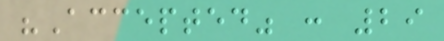"Accepted" : 29
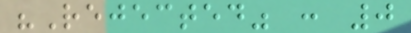"Rejected" : 0
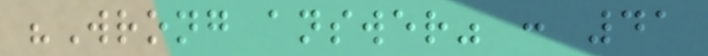"Wrong answer" : 41
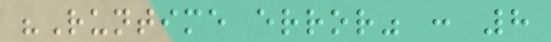"Runtime error" : 8
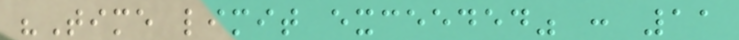"Time limit exceeded" : 11
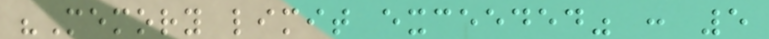"Memory limit exceeded" : 5
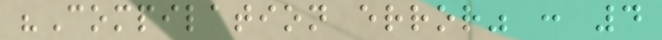"Compilation error" : 4
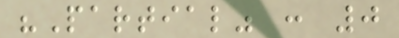"Partial" : 0
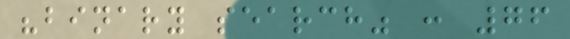"binary search" : 76
